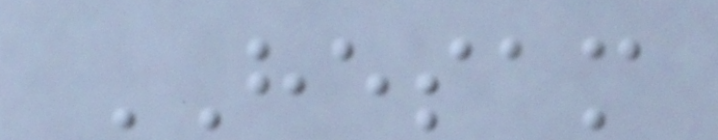HESAM
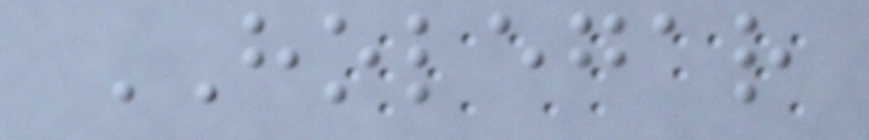HOLEGAR
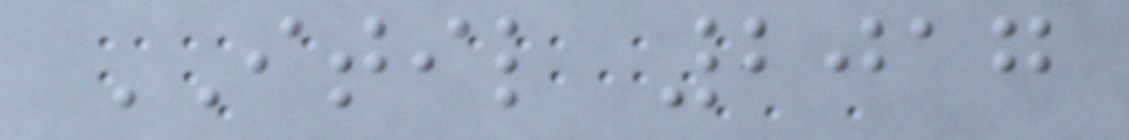ITIL 2017
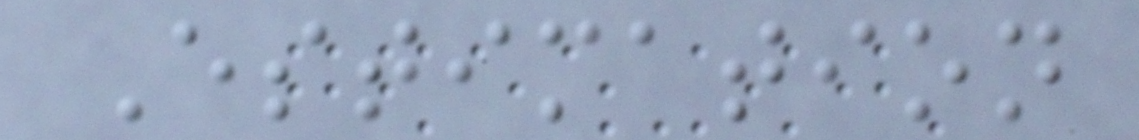Estimation
